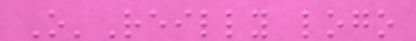O'Reilly logo
